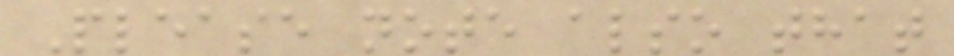Please note also that
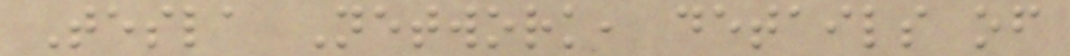Tesla Network, details of
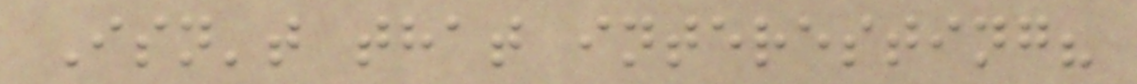Isn't that interesting?
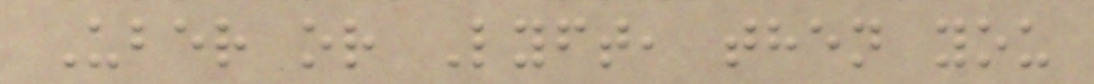Uber or Lyft, then you
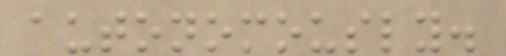autonomously.
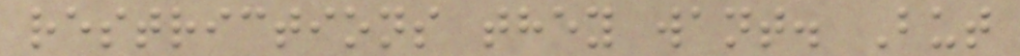restrictions they want. But
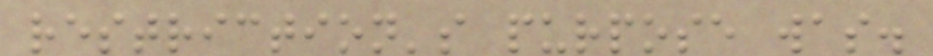restriction's purpose was.
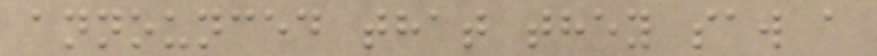announced that they saw a
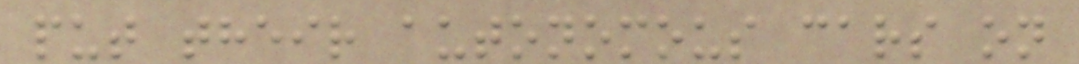put their autonomous cars on
